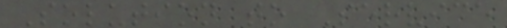Solution to Service
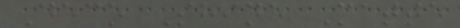Deco Shine Matte
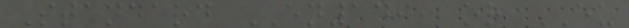Standard EN149, or EU
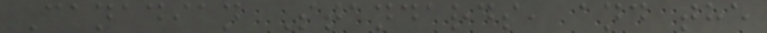Canadian Standards, and the
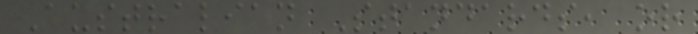Australian Standards, or
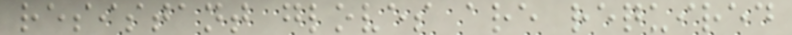resistant gloves are required
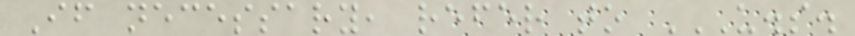If necessary, refer to U.S.
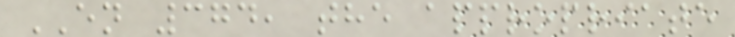EN 374, the appropriate
